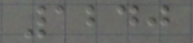1240
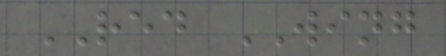RED WING
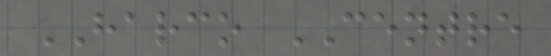HARCO CENTRE
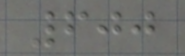600
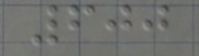600
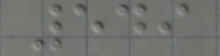549
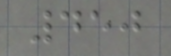450
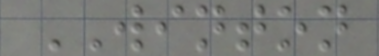WINTON
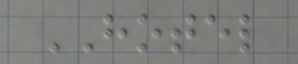HOTEL
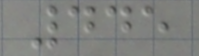445
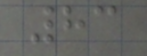83
